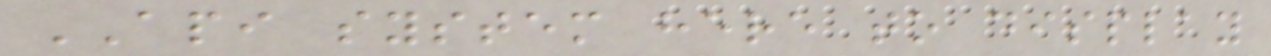API system here to display
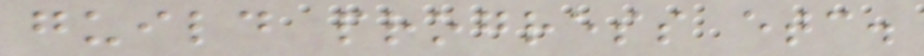guild progress etc.
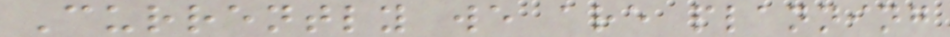Currently we are planning
